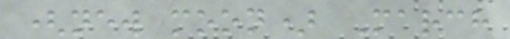(new moon) March
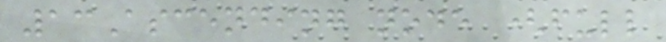13Ascending node (full
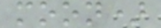moon)
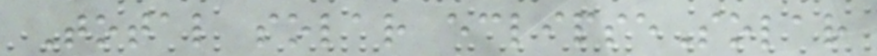Total solar eclipseSolar
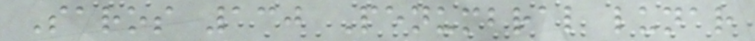Saros 130 Penumbral lunar
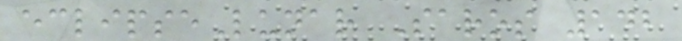eclipseLunar Saros 142
